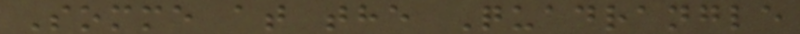Somme at the Quadrangle
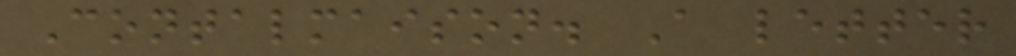Contalmaison. A letter
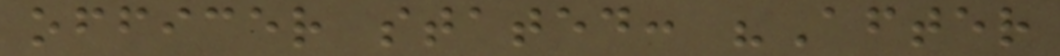officer stated: "After
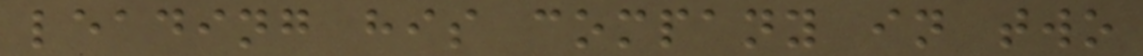leading his company in two
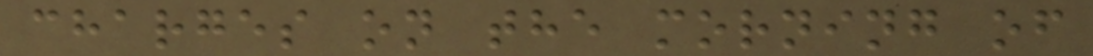charges on the morning of
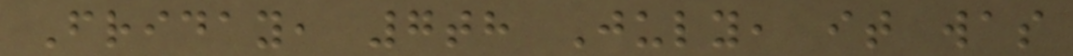Friday, 7th July, it was
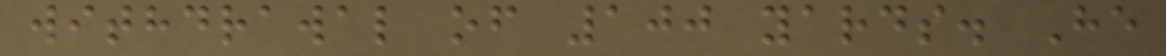withdrawal of 100 yards. He
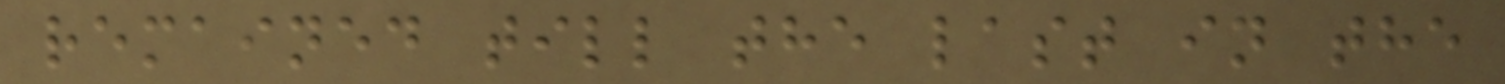remained till the last in the
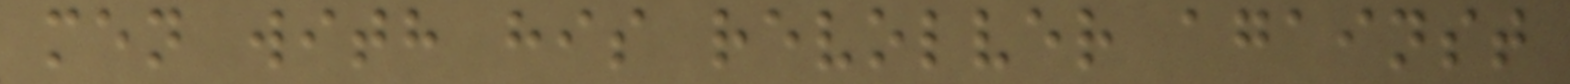men with his revolver against
